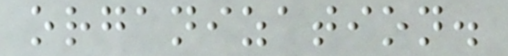organization.
